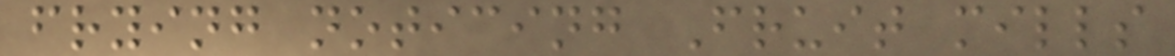frying noticing Fruit mills
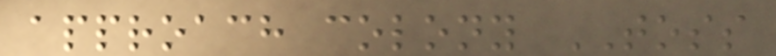approach colony TOSS
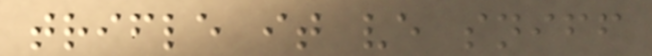trifle it ve sniff
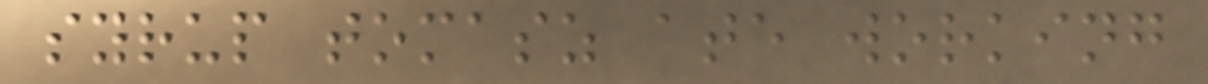syrup tomasz ate working
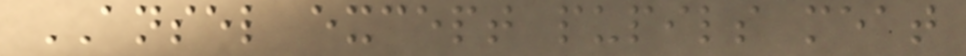ANSEL except pupils meat
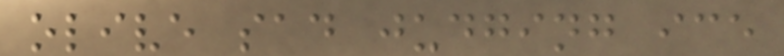olive sad judging ice
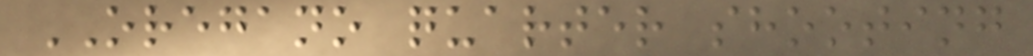OREGANO quarter shooting
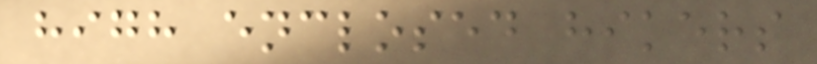high enclosed hikers
